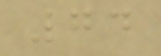74
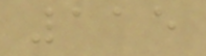115
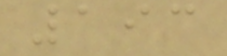193
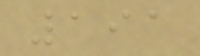191
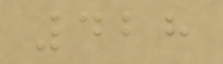428
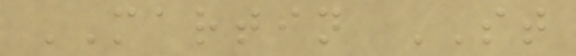MARTIN ST
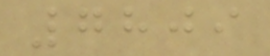7809
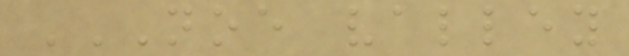NOE VALLEY
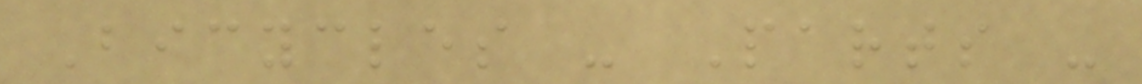Bicycles - Parts -
